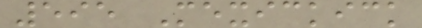595 Mexickick
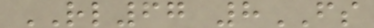RL67 8FS
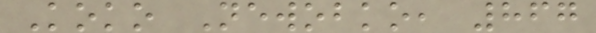Koko Newobko, 867
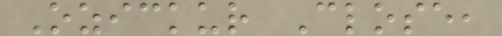Ozickur Close,
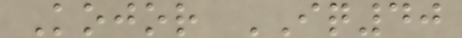Kojor IQ40
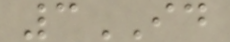3ID
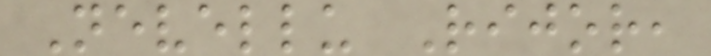Nevellu Rijor,
